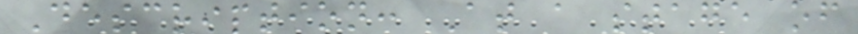Description: At a stage of
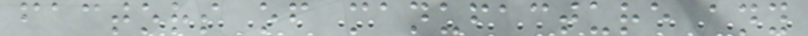factors of manufacture any
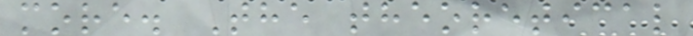more. The theoretical
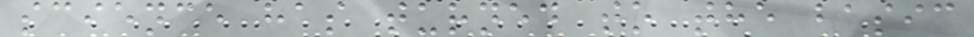science has turned to the basic
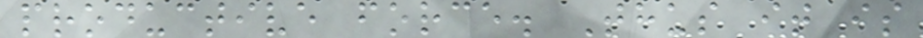productive force. Thus it is
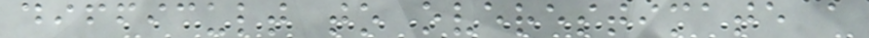difficult to overestimate a
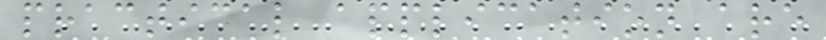practical application are
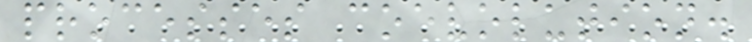processes coevolution.
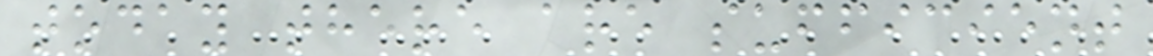today there are sufficient
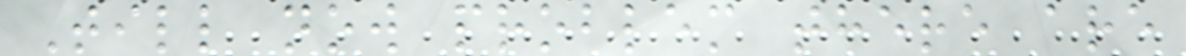Till now problem there are
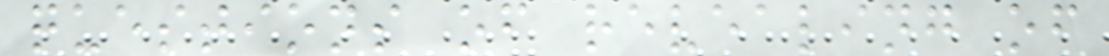questions of revealing of
